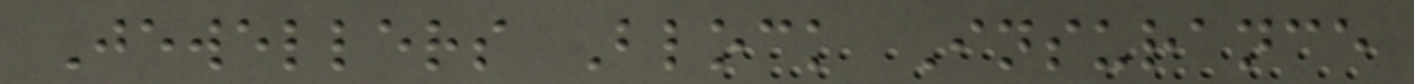Jewellers Block Insurance
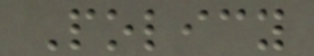Policy
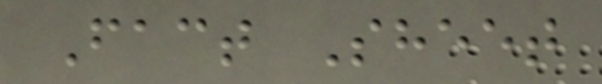Fact Sheet
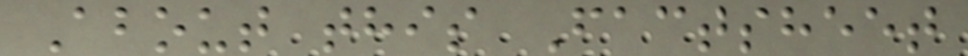About this Factsheet
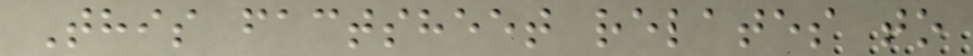This factsheet relates to
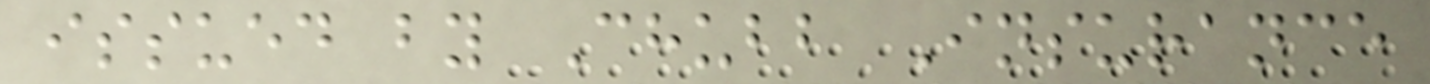issued by Chubb Insurance
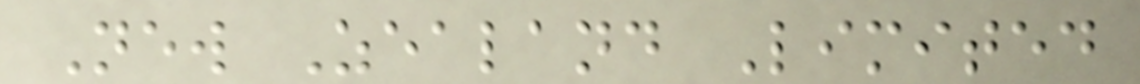New Zealand Limited
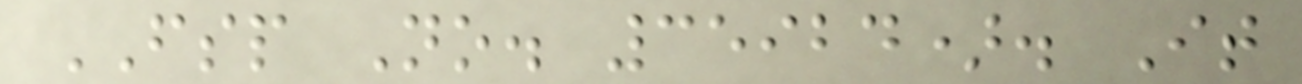FSP No. 35924). It
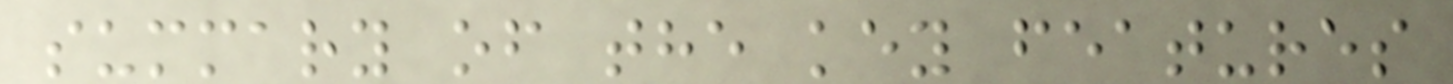summary of the key features
